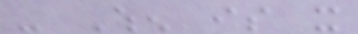- When is it
